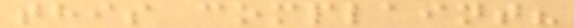this complaint?
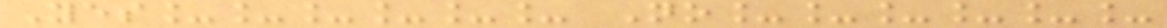Yes______ No______
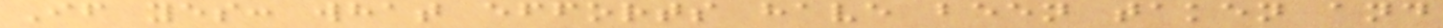If yes: what efforts have been taken and
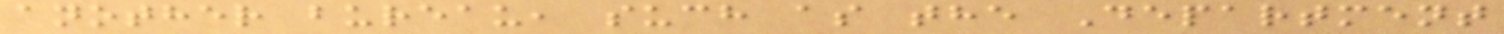another bureau, such as the Department
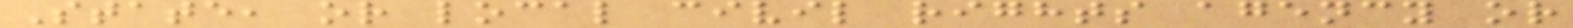State, or local civil rights agency or
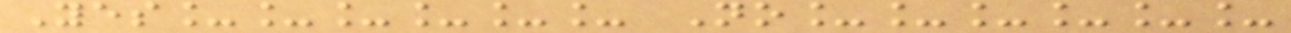Yes______ No______
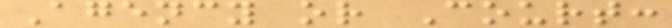Agency or Court:
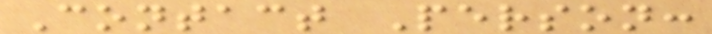Contact Person:
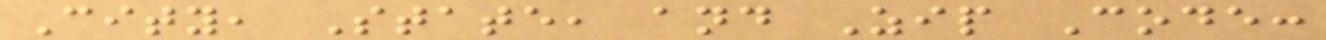City, State, and Zip Code:
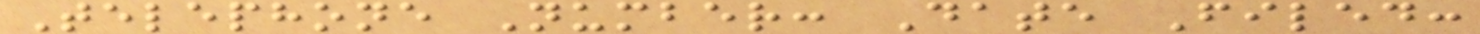Telephone Number: Date Filed:
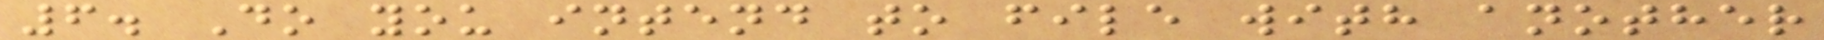6. Do you intend to file with another
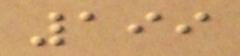199
